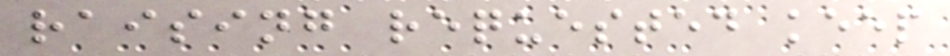raising requested keep
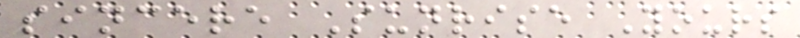sincere Sunrise Yours
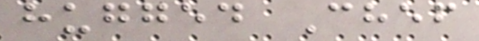hugged Chef
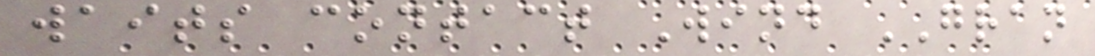waits contact Wind GRAN
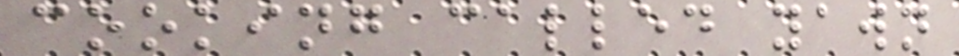cooking called yawn
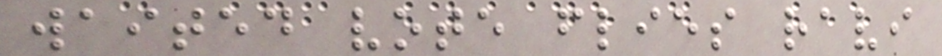waited vote flies ravi
